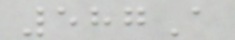587A
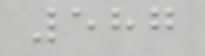587
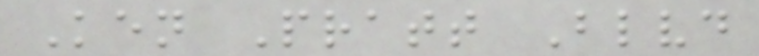Ken Pratt Blvd
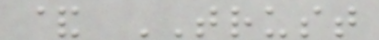& TRUST
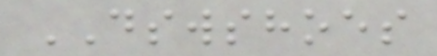DSWSHOES
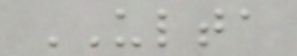ULTA
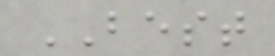BEST
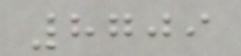8709
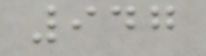947
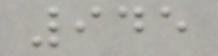945
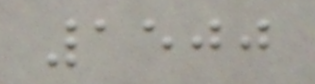1500
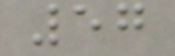57
